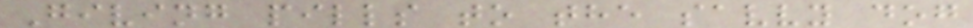Giving pills to the savvy dog
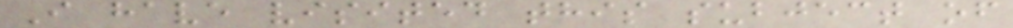I have visited this subject of
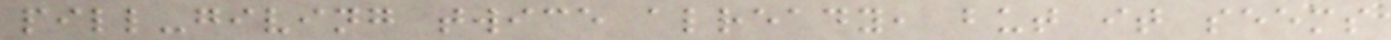pill-giving twice already, but it seems
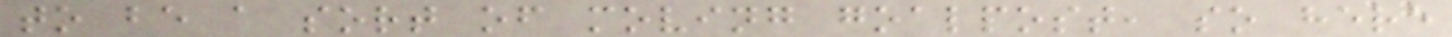to be a sort of moving goalpost, so here
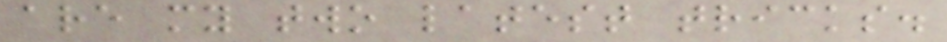are my two latest tricks.
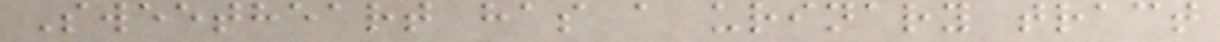Sweetheart has a urinary tract
